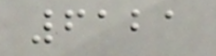6121
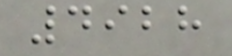4928
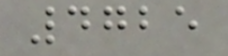4725
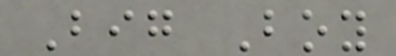Big Boy
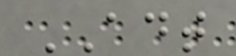ADT
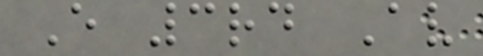E 3rd Av
